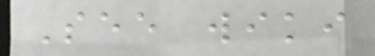See wiki
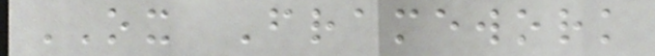OX Framework
